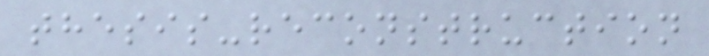thesis-reconstruction
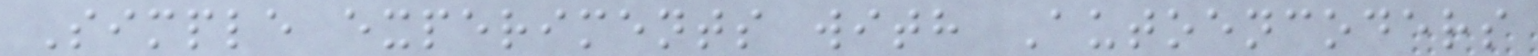Simple experiments with Autoencoders
